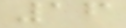16
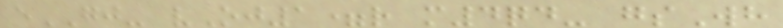eGJ- vOj1=r m4qd- gsWh
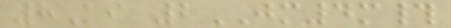8Ki 2JM4m#
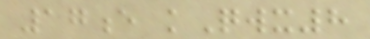17e kQwx8
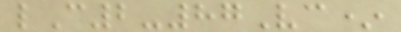lC2-87Vc*
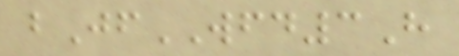bJfWFD3H
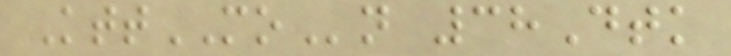KttMOn 38Dtk
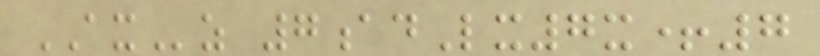AXz 7adLx7x+7
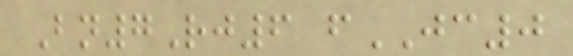Bn7Rj6 fJC0
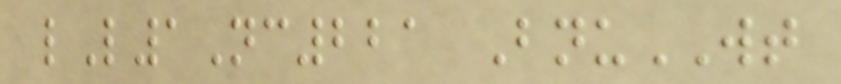lL1Nc221 BnuWT
